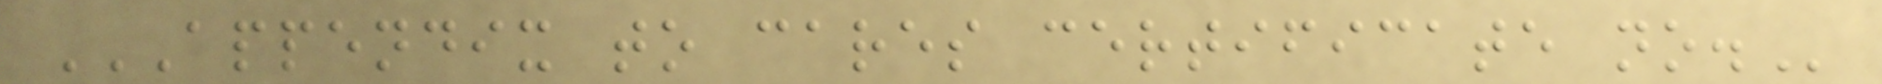APPENDIX TO CARES CERTIFICATE NO.
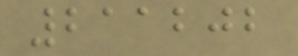211202
